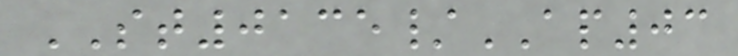ST0135/AP03
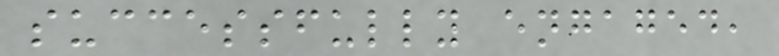successfully engaged,
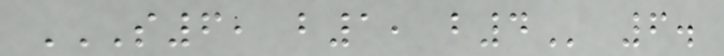S6, B1, B4 6.
